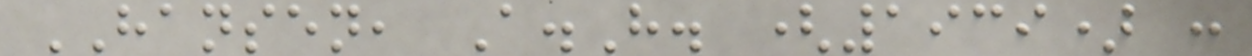HANSEN, A.H. (1939) :
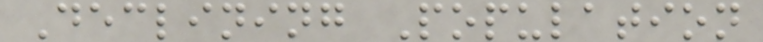Declining Population
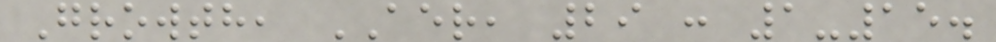Growth, AER, 29 : 1-15.
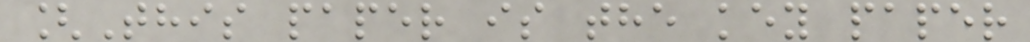[This paper is the key paper
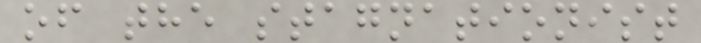of the stagnationist
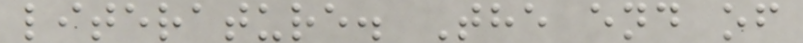literature. The end of
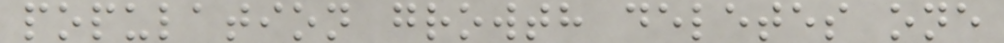population growth deletes one
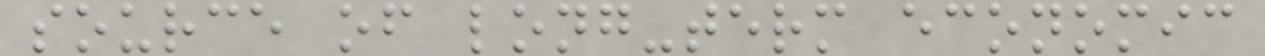source of long-term economic
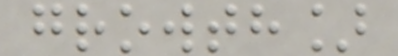growth]
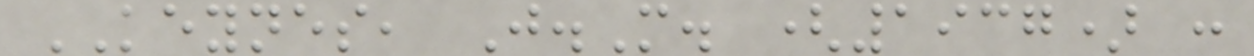KEYNES, J.M. (1937) :
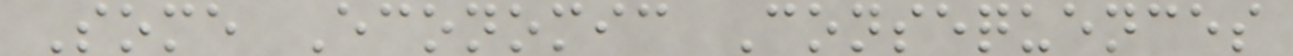Some Economic Consequences
